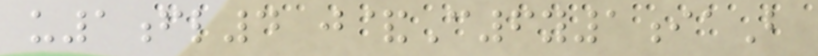u1fl4 j&C6y1iaB
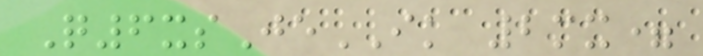Q6xsJeIK 2mx=
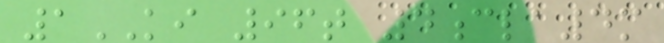1KI 96t 4cla4m
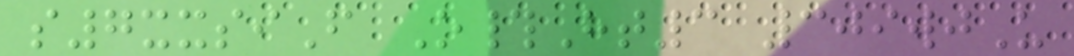s7xxsiF O#Ht3 309wjU
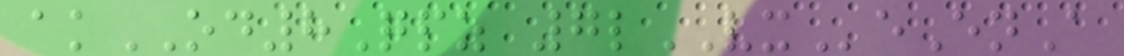akOD8Qpz 7lVXeEnA
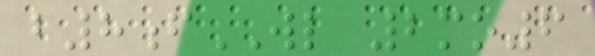b8fWL 2mo6
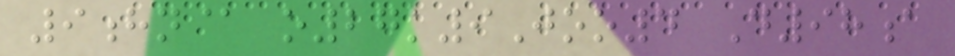9hn@ o27k9Joo4 D98a
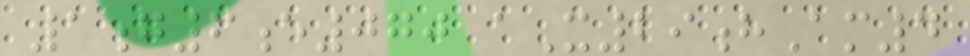1g6e070 aX29hAm4
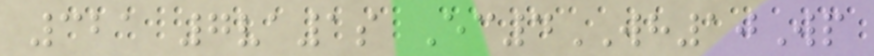321 7va1s Ec4WH10Wp
